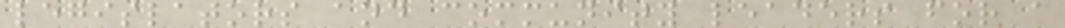legislators and community leaders for a
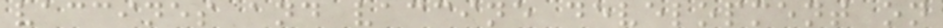vaccines and vaccine development on
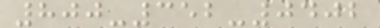800-352-0402
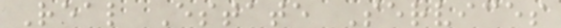Real Estate Services
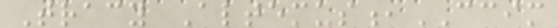Tracy Altemus,CCIM
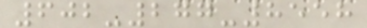602-277-8558
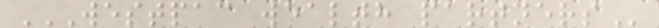WESTPAC WEALTH PARTNERS
